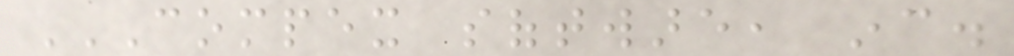COMPEX SOFTWARE, INC.
